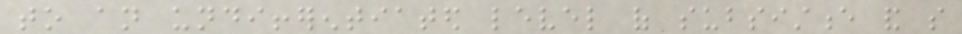to an undifferentiated level of subsistence and so
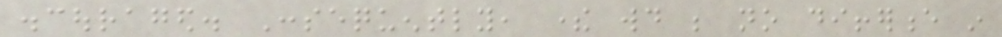discouraged. Consequently, there would be no difference in
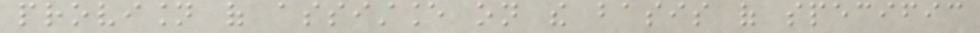provision of assistance on the basis of specific
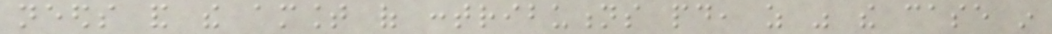needs and the amount of contributions paid, as was the case in
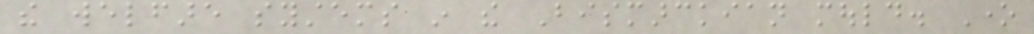the welfare systems in the Bismarckian mould. One
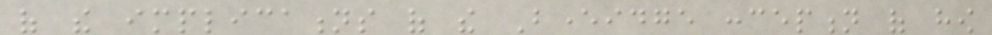of the implications of the Beveridge conception of how
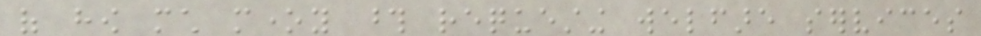of how much money those requesting welfare services
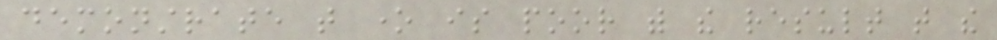demonstrate that one is poor with the result that the
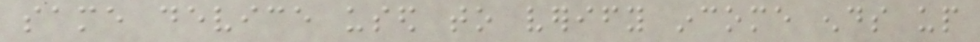same device used to verify income ends up
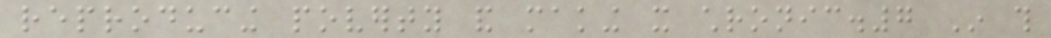reproducing poverty and making it chronic.7 In this
